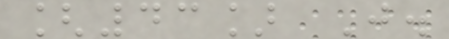[43] J.
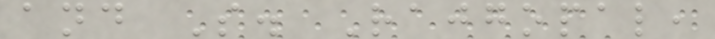and S. Rajgopal,
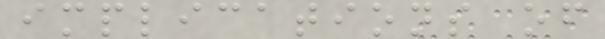implications of
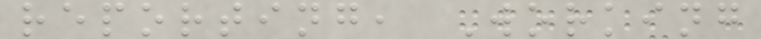reporting, Working
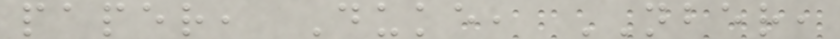paper, Duke, NBER,
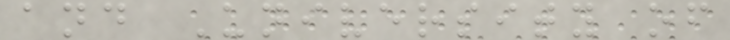and University of
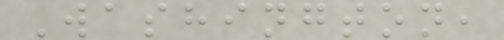Washington,
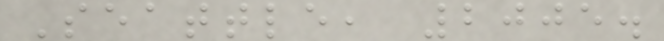Seattle, 2005.
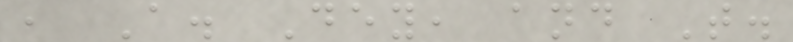, A. Dey, and T.
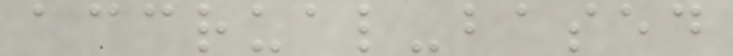accrual-based
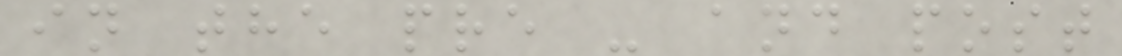in the pre - and post
